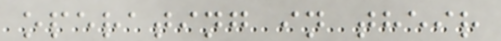operating in their
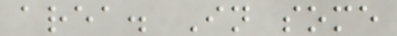area. In some
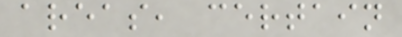areas, certain
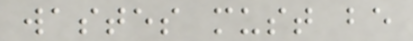wastes must be
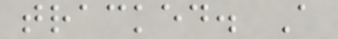tracked. A
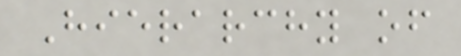Hierarchy of
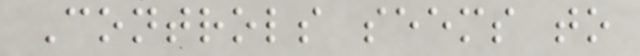Controls seems to
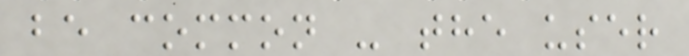be common - the user
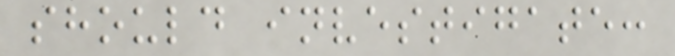should investigate:
